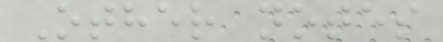Other notes
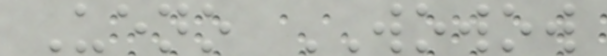Ueno WOWOW
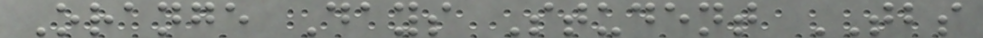Orange Days Student TBS
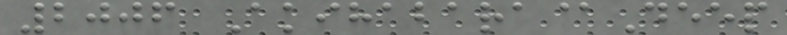2006 Akihabara@Deep
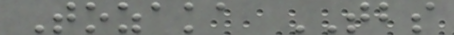Tozaka TBS
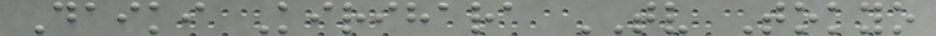Daiki Kirihara TV Tokyo
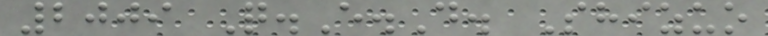2009 Q.E.D. Shizuo
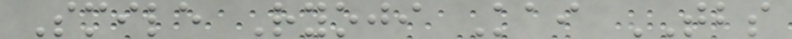Smile Ryoji Kai TBS
